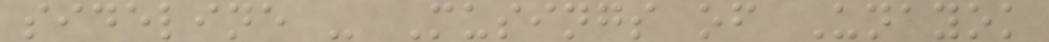sideline - Musings of Unayok
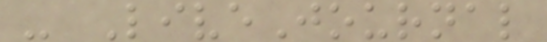- LiveJournal
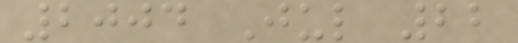2004 Jul 22
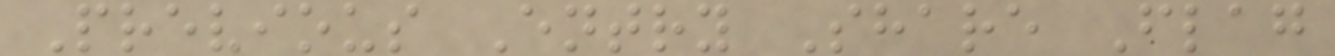Previous Entry Share Flag
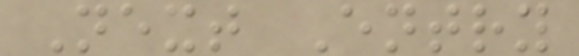Next Entry
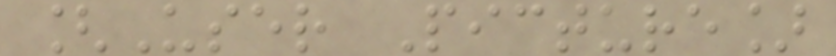[User Picture]
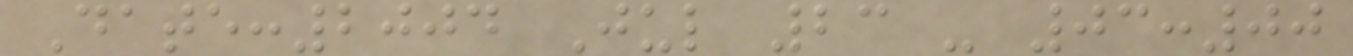Date:2004 Jul 23 - 03:00
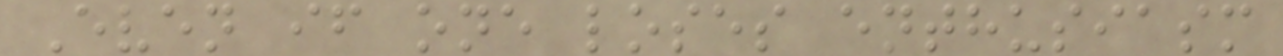Even if one loses enthusiasm
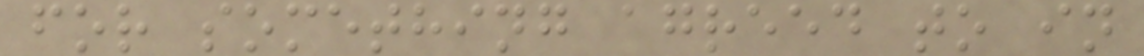for something agreed to in
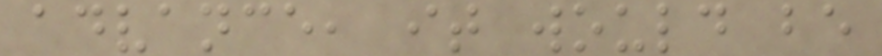advance, it would be
